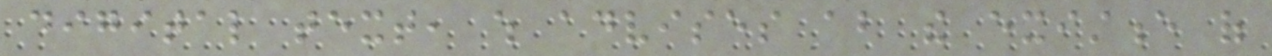digital text, which advises about the existence of
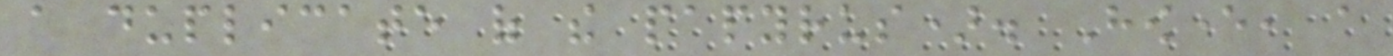a duplicate of the papyrus). However, a
